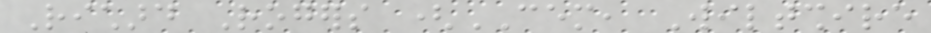Richard Rogers (CEM, Wiltshire
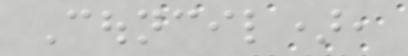Council),
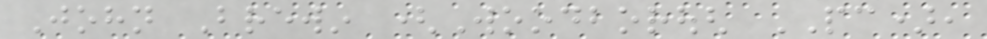John Brewin (Woodborough PC),
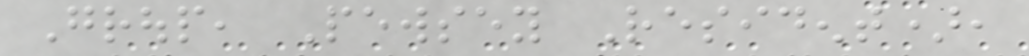Group, Pewsey Resident),
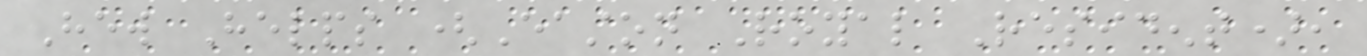Hew Helps (Easton Royal Resident),
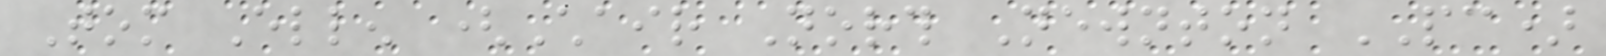Tom Ellen (Chair North Newnton PC)
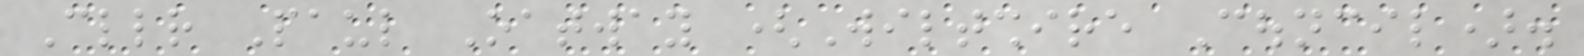Cllr Paul Oatway (Wiltshire Council).
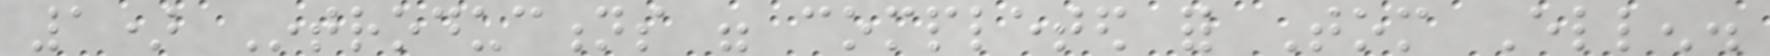1) Introductions were completed for Tom Ellen.
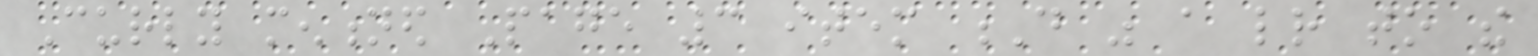Curly mentioned Page 3 item D was a letter to the
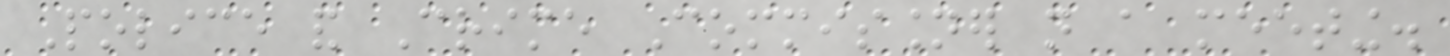Police and Crime Commissioner not a meeting.
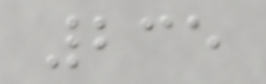235
